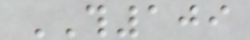TH109
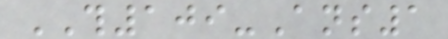TH109-Ans1
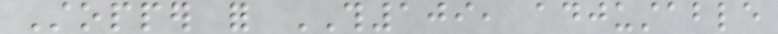Stopper for TH109, adjustable
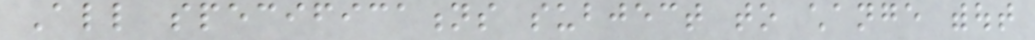All specifications subject to change without
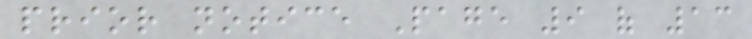prior notice Page 9 of 13
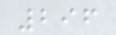296
